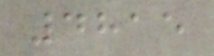4815
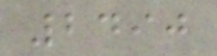2490
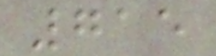715
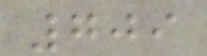709
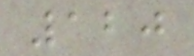120
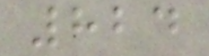824
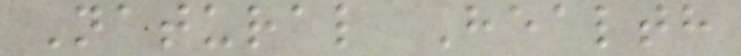Natural Health
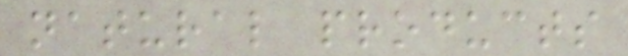natural products
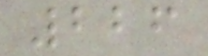226
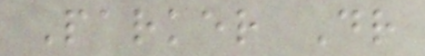Parker Dr
